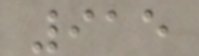915
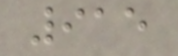915
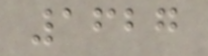1627
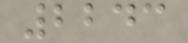2243
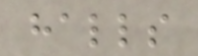halls
